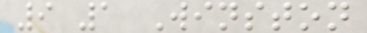9 1 Winston
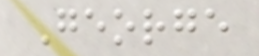George
